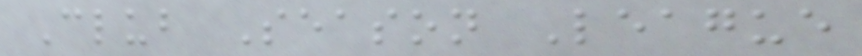Club Season League
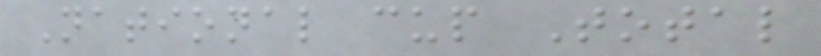National cup Total
